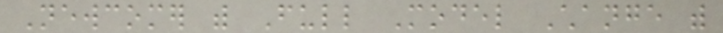Newcomer with Full Model Change with
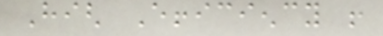High Efficiency !
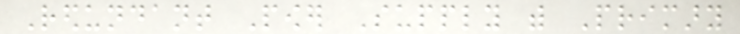Redundant Power Supply with Primary
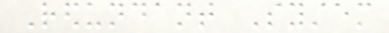Redundant System
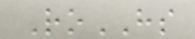RoHS
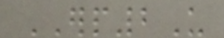ERP2U
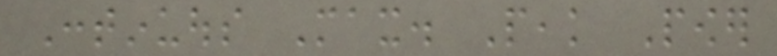Continuous Max. Peak Power
